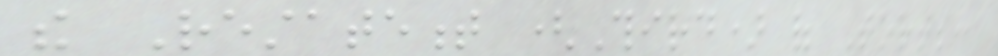the Restatement (Third) of Torts:
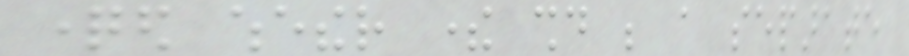questioned whether there should be a separate
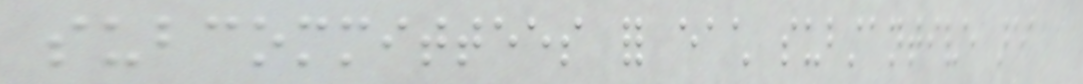subcommittees for each substantive area
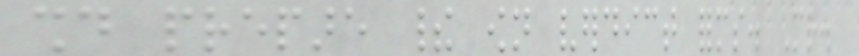should prepare their own verdict forms. Mr.
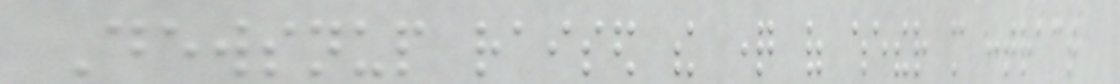Dewsnup raised the question of whether more contract
